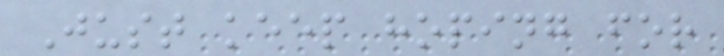Just keep hoping for
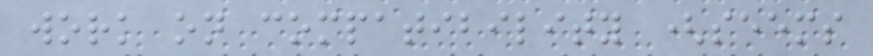work on compatibility (seems
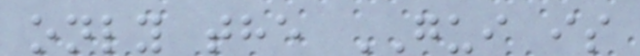only the GUI is
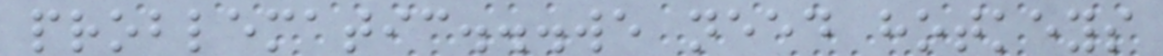problematic...we need hotkeys
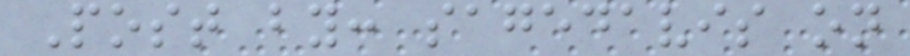Post by: sagedavis on
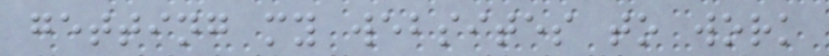getting my websites to work
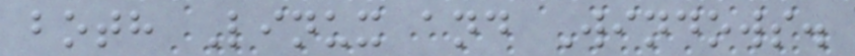both Linux and Windows.
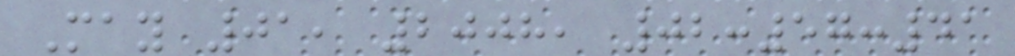May 01, 2008, 02:57:41
